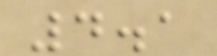4.1
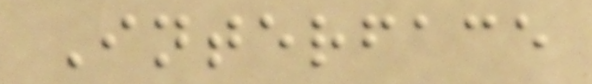Interface
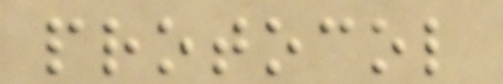protocol
